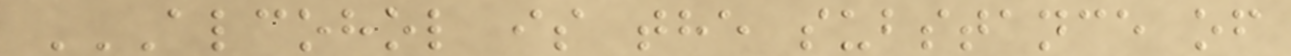ALCOHOL IS THE SUBSTANCE OF
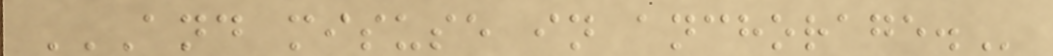AND MISUSE IN ANCHORAGE.
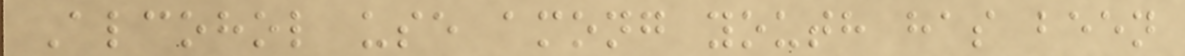Alcohol use among youth has been
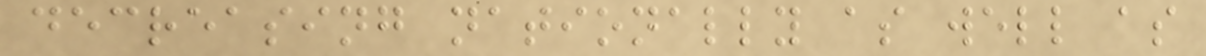decreasing nationally as well as
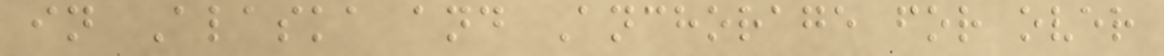in Alaska and Anchorage for over
